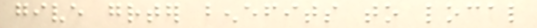give greater benefits to local
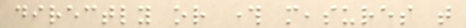directly or through measures that
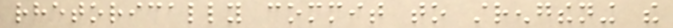rhetorically commit to strengthening the
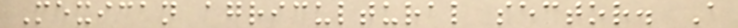Mexican agricultural sector. A
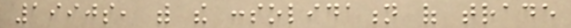1990s, with the consolidation of trade
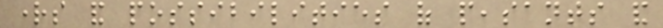rights and possibilities of peasants and
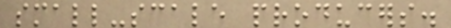small-scale producers.
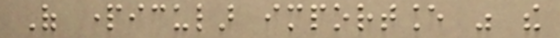Of particular importance was the
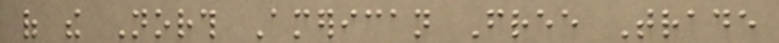of the North American Free Trade
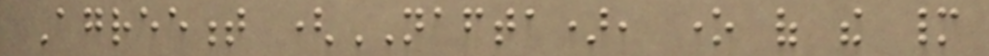Agreement (NAFTA), one of the many
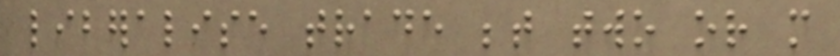liberalise trade between two or more
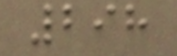298
